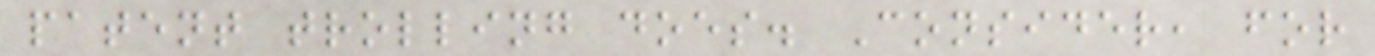patent trolling does. Consider, for
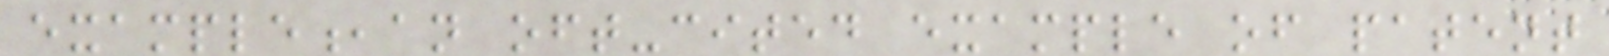example,an oft-cited example of patent
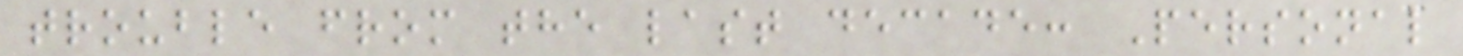trouble from the last decade: Personal
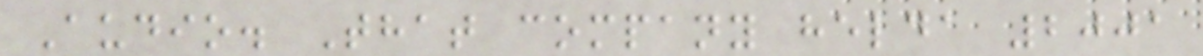Audio. That company helda 2001
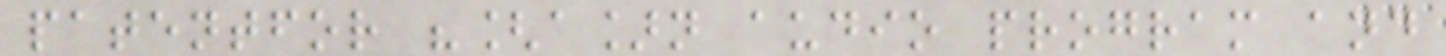patentfor "[a]n audio program and
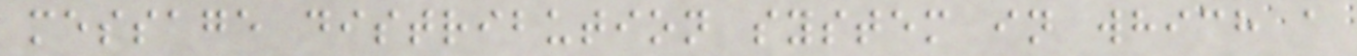message distribution system in which a
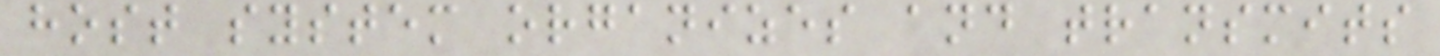host system organizes and transmits
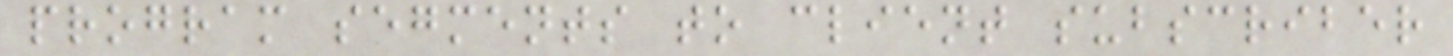program segments to client subscriber
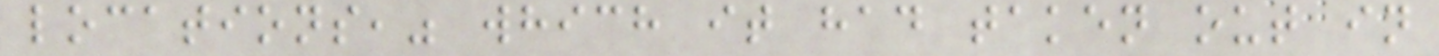locations," which it had taken out in
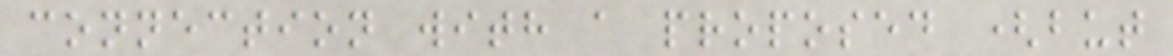connection with a proposed (but
